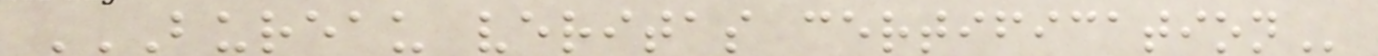BUREAU VERITAS CERTIFICATION
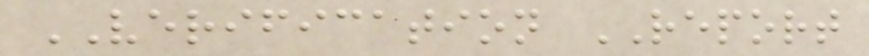VERIFICATION REPORT
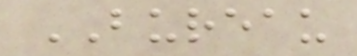BUREAU
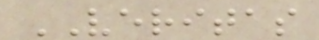VERITAS
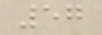57
